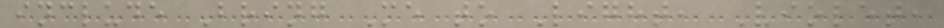include Bring Me to Light, Violet,
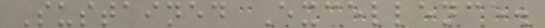Sustained Excellence.
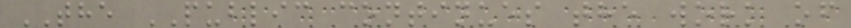THE PUBLIC continues the work of
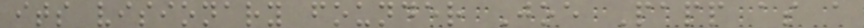its visionary founder Joe Papp as a
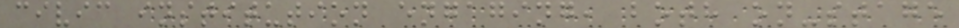civic institution engaging, both on-stage
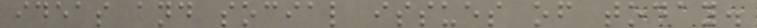ideas and social issues of today.
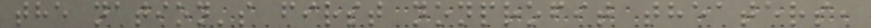the nation's first nonprofit theaters,
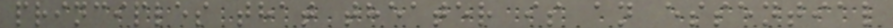principles that theater is an essential
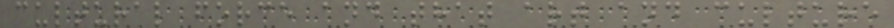cultural force and that art and culture
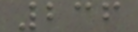236
